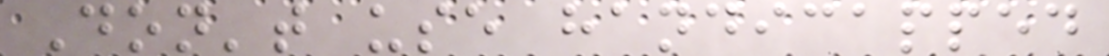Don't use handicapped
